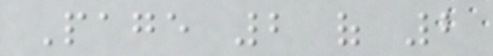Page 2 of 2
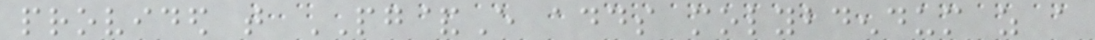provided that PG&E adds molybdendum as a
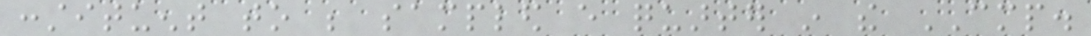constituent to be sampled every quarter in the CMP.
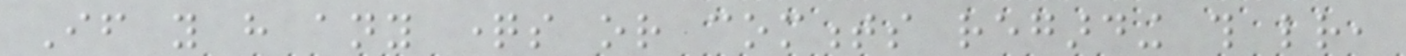If you have any questions or comments regarding this letter,
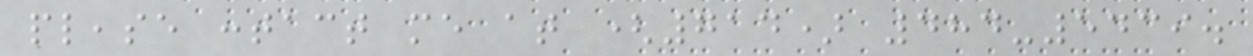please contact me at (714) 484-5439.
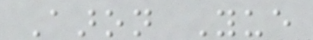Aaron Yue
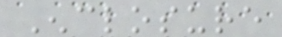Enclosure
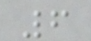6
